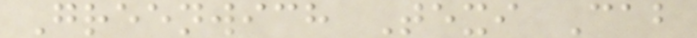Greenwich Texi Cab
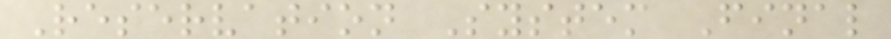Reservation System Final
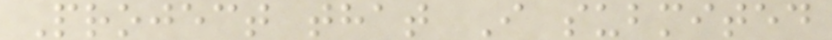Project that I submited
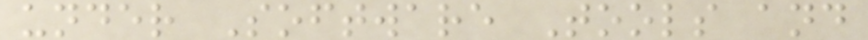under Software Tools and
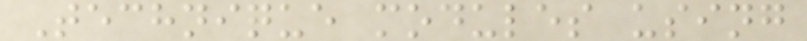Technique modules using
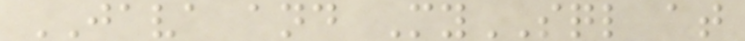JAVA and MySQL at
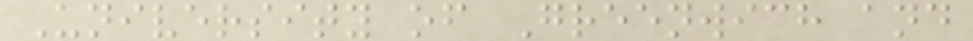University of Greenwich and
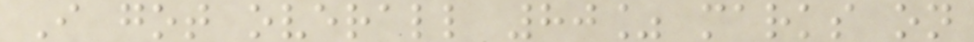I got overall 80% marks on
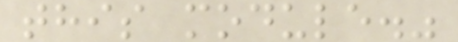this module."
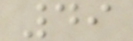49
